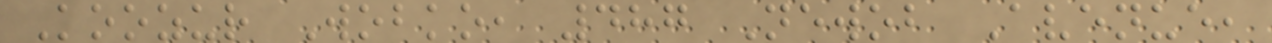Koozur Wobko, 487 Newob Avenue,
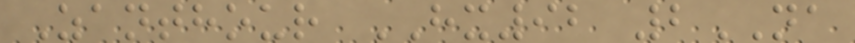Zanthour HX92 2NA
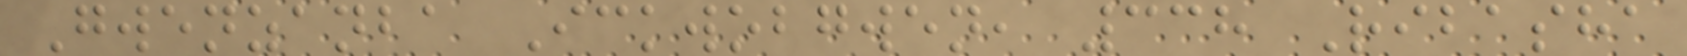Gwenzanba Ickwobgwen, 338 Ribasha
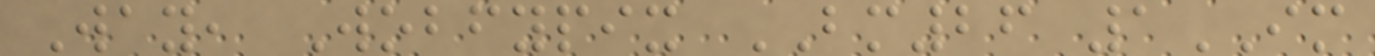Way, Wobfypix BM26 1IM
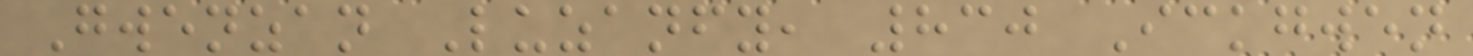Gwenzan Luzanfy, 830 Ickgwen
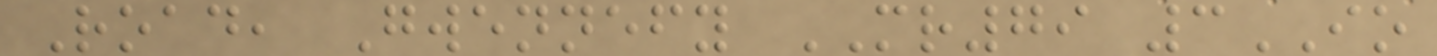Road, Gwennefy MR79 3IO
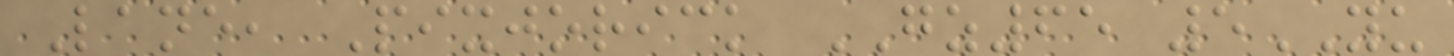Lane, Pixjorick GZ65 5YU
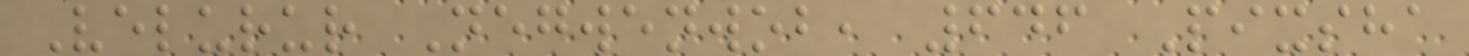Velurur Negwenwob, 646 Pixsha
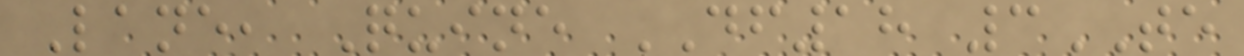Lane, Quine DF18 3TE
